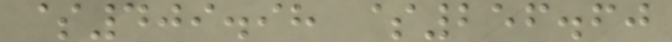$409.98 $256.60
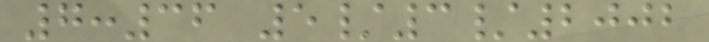7:36 5/3/2002
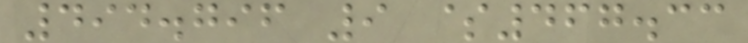494.796 9 $467.33
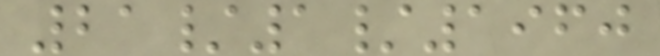21/1/1960
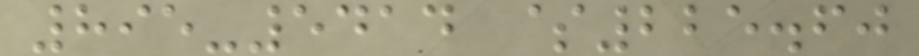895-5414 $225.60
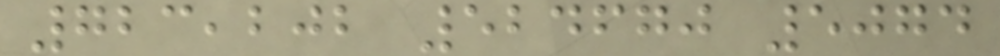723,202 524670 5074
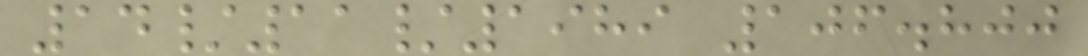14/11/1989 106.800
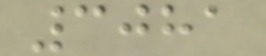3081
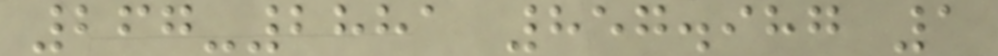267-2881 857.987 1
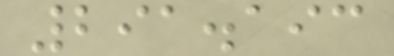291.193
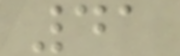41
